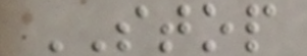STOP
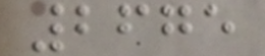2675
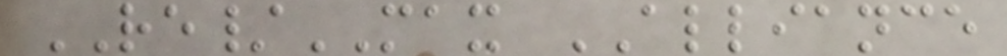RE/MAX ALLIANCE
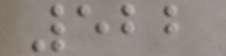522
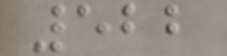522
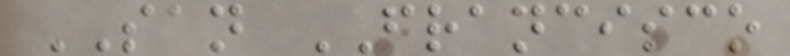SAN FRANCISCO
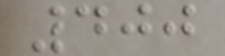400
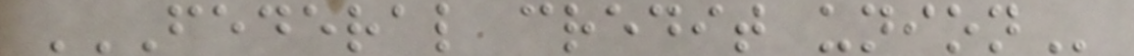FEDERAL CREDIT UNION
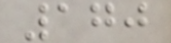170
